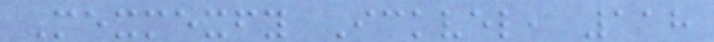Mexmexfy Ickvel, 118
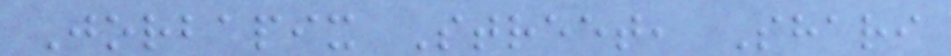Jorbapix Street, Shari
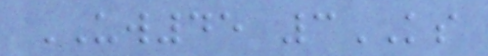UW45 3KS
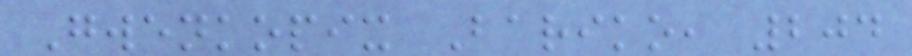Gwenkopix Bariko, 204
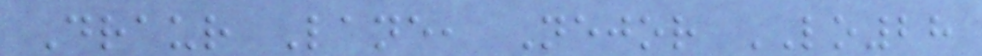Draur Lane, Nejor LO28
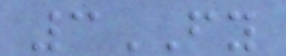3FY
